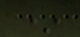*
